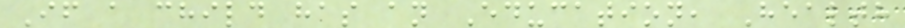If a child has an Education, Health
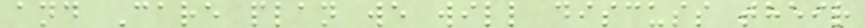and Care plan we will discuss their
